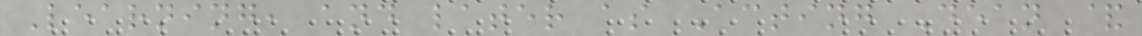Learning, and later as Acting Dean &
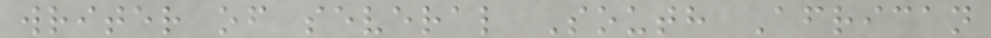writer of several South African
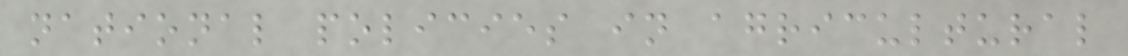national policies in agricultural
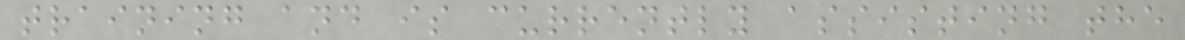training and is currently assisting the
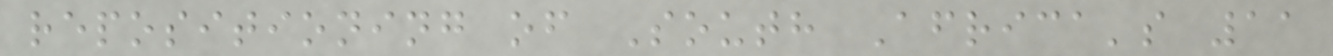repositioning of South Africa's 11
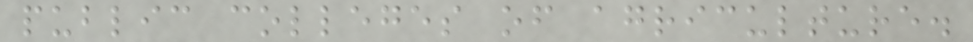public colleges of agriculture.
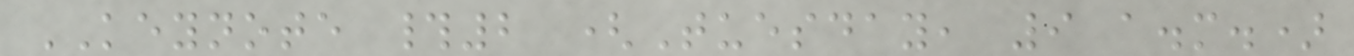KEYNOTE #2 (Tuesday, 9 a.m.)
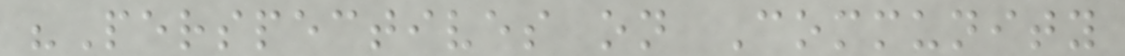"Perspectives on Community
